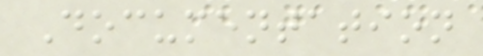Documentation
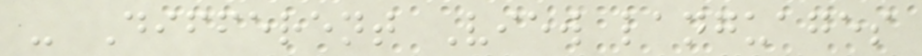- Different View languages
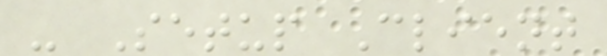- Setup Client
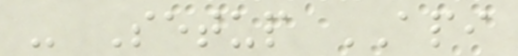- Setup API
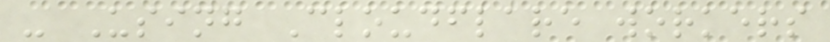- Using Cloudflare workers
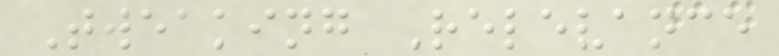Tweaking Relevance
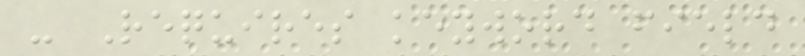- Requires keyword field
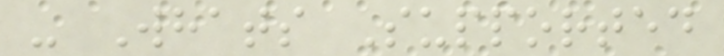- Whats Supported
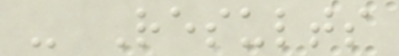- Results
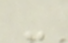-
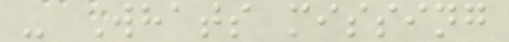- Whats missing
